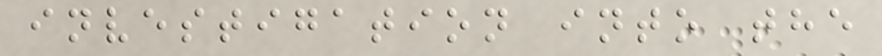investigation into the
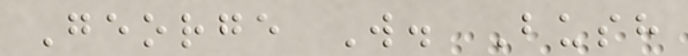George W. Bush
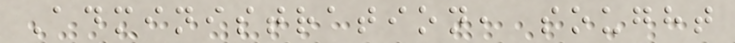Administration, sought
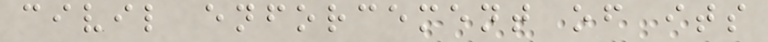civil enforcement of its
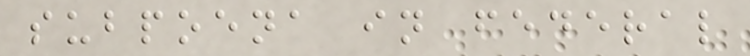subpoena in federal
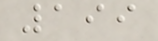199
